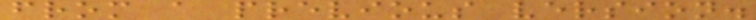from a previous version.
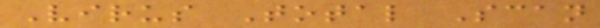Virus Total Scan
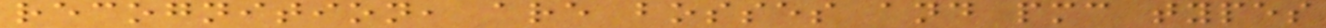recognition, are bosses and pmc types
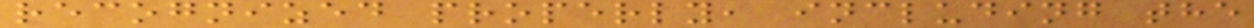recognized properly, including the
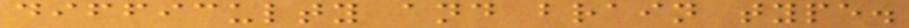difficulty and brain type.
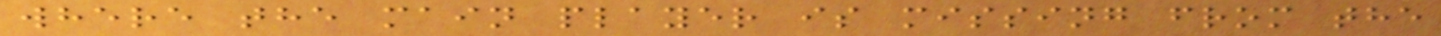where the main player is missing from the
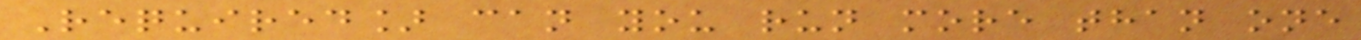Required] can you run more than one
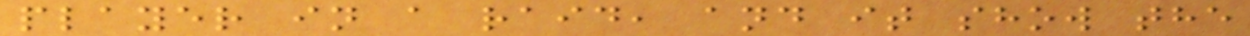player in a raid, and it show the
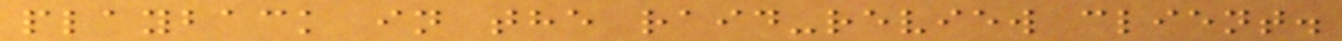playback in the raid-review client.
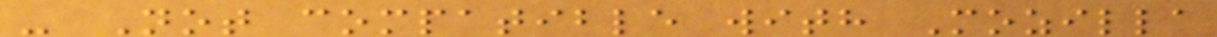- Not compatible with Mozilla
